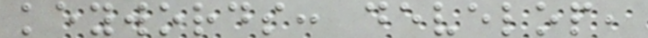keywords: develop,
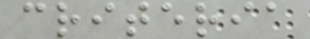criteria
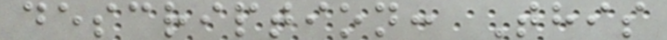description: This
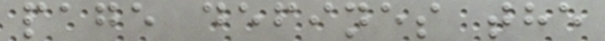page defines the
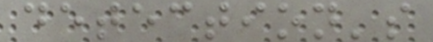detection's
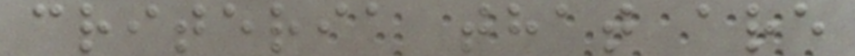criteria that are
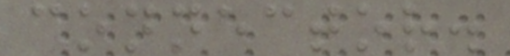connector.
